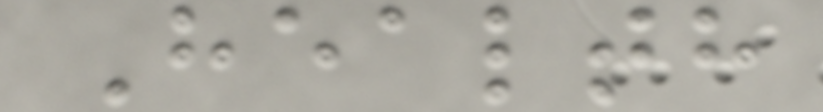Health
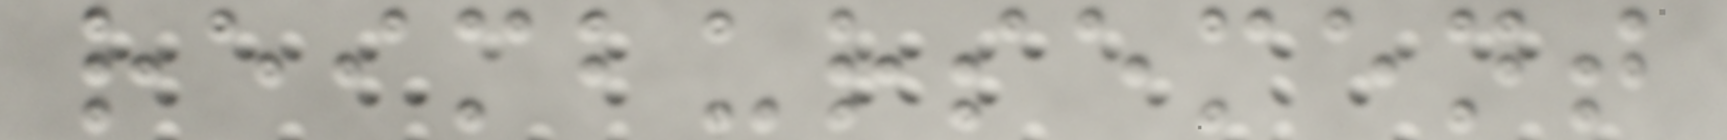reimbursement
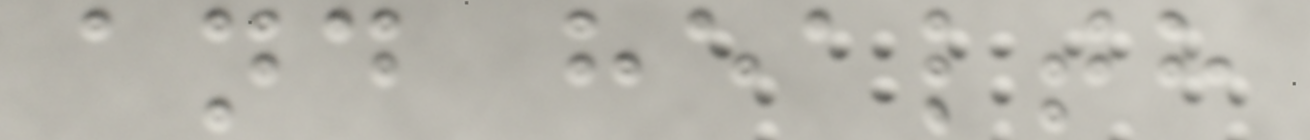and health
